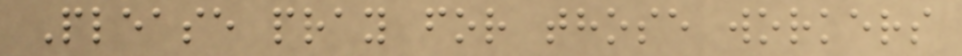Please pray for those workers
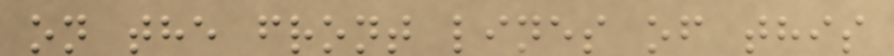on the front lines of this
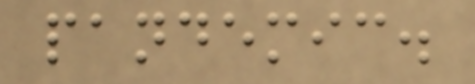pandemic.
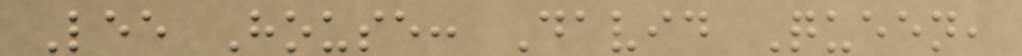Lee House: David Queen,
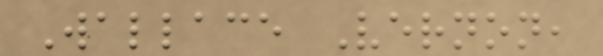Wallace Vernon,
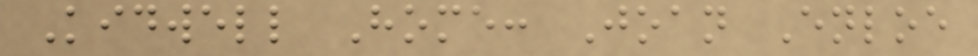Kidwell Home: Joan Enloe
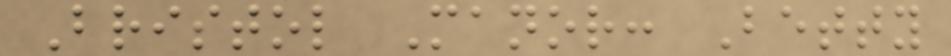Bristol Manor: Betty
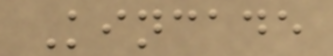Kincade
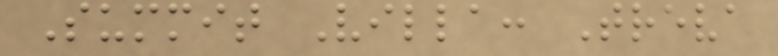Summit Villa: Treva
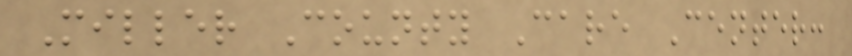Miller County Care Center:
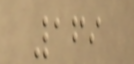169
